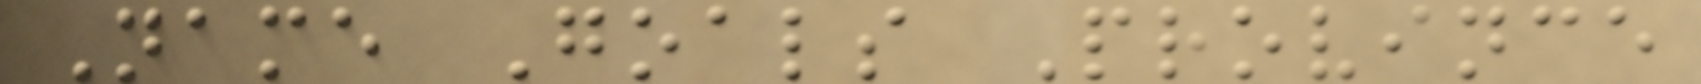Name Goals Province
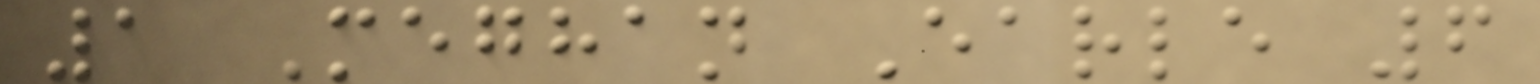1 Meghan Earle 6
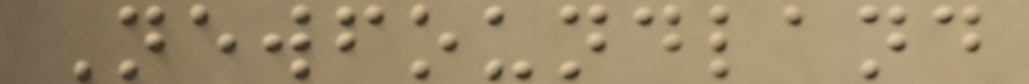Newfoundland
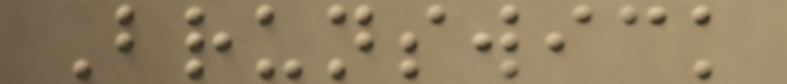Brunswick
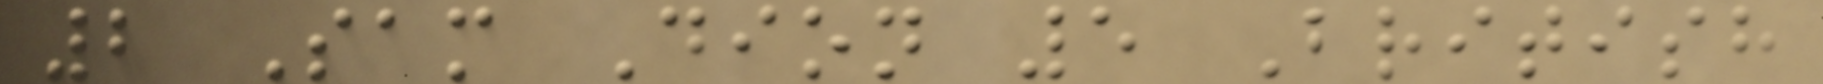2 Sam Dion 5 British
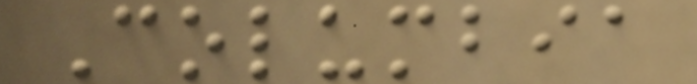Columbia
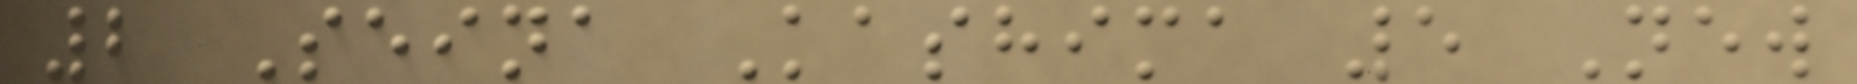2 Seina Kashima 5 New
